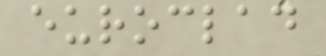euroclad
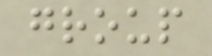group
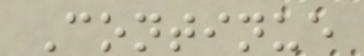Continue
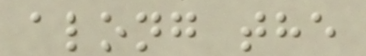along the
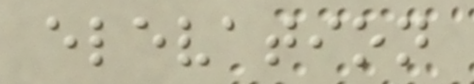elevation
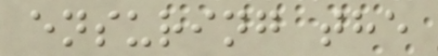ensuring the
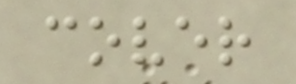cover
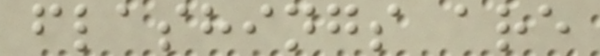flashings are
